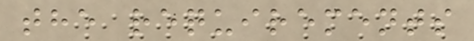the requirements
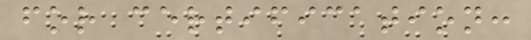for certification:
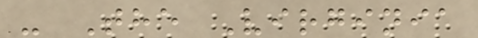- The Virginia
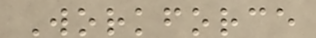Workforce
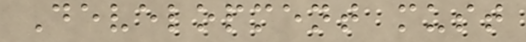Development must
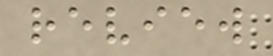review
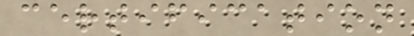certification
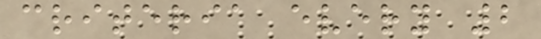criteria every 2
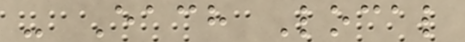- Each Local
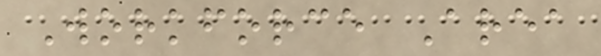Workforce Area
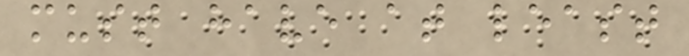must have at least
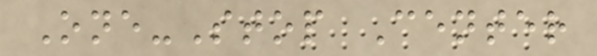One-Stop Center
